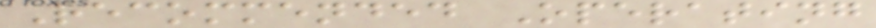Recommended Operating
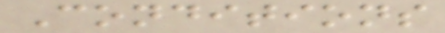Conditions
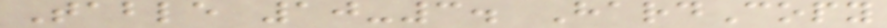Table 10-3. HardCopy
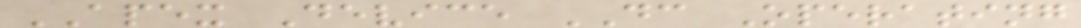APEX Device DC Operating
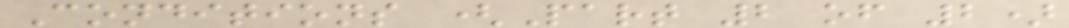Conditions (Part 2 of 2)
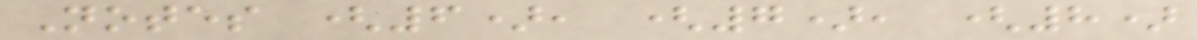Notes (6), (7), (8)
